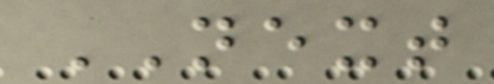NEXT
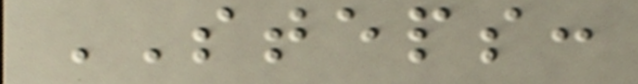STEPS:
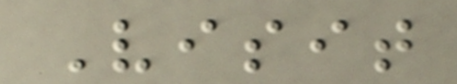Visit
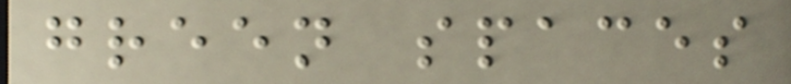green spaces
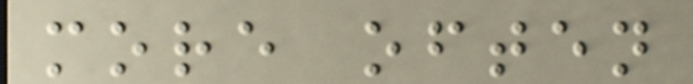more often
